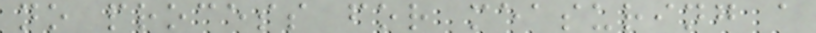no process for measuring a
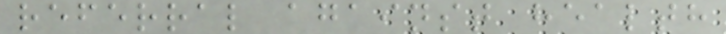referral against health
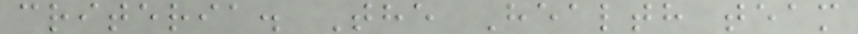criteria. The Health team
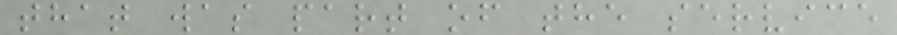that was part of the service
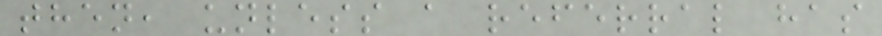then, unless a referral has
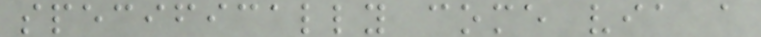specifically come via a
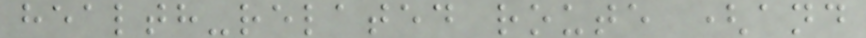health-related route (and
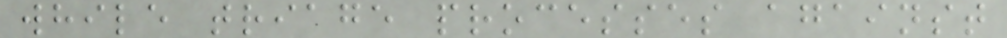while triage processes against
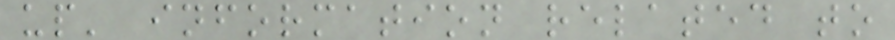up' information related to
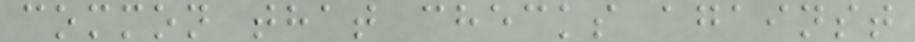common that checks against
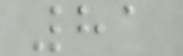81
